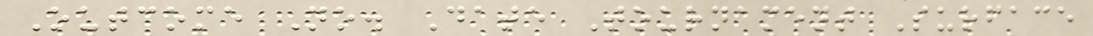Outcome No. Date Tournament Surface
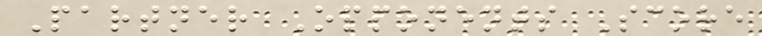Partner Opponents Score
